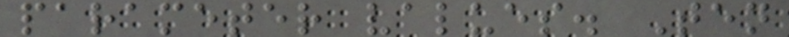parameter values. Ten
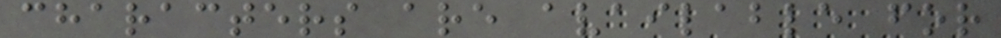characters are available for
